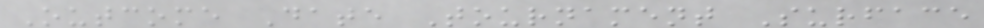Outcome Date Tournament Surface
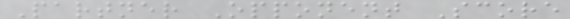Partner Opponent Score
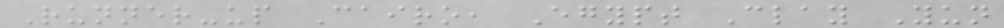Runner-up Cairo, Egypt Clay Yun
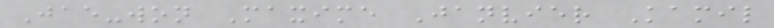Jae-won Maxime Janvier Kamil
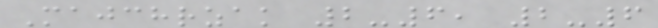Majchrzak 2-6, 2-6
